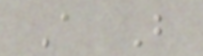A B
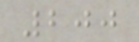200
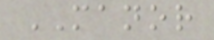MANOR
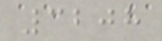3208
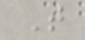T
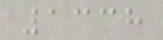1338
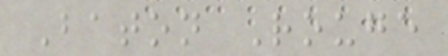Baton Rouge
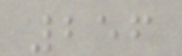256
